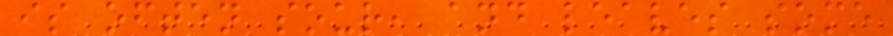is often sour, and leaves some
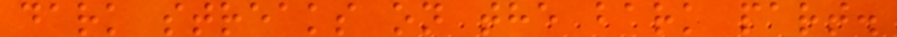dark streaks on the bark part.
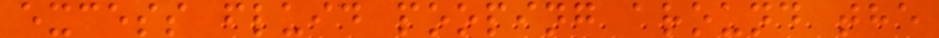excess fluid pooping around the
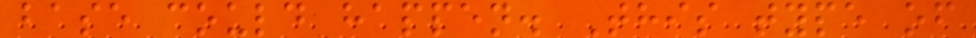base could happen. This type of
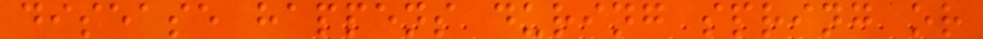disease happens during spring or
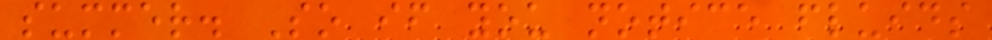summer. So if you notice fluids
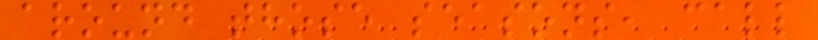around those seasons, call
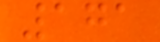171
